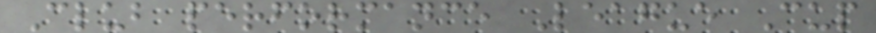Club performance League Cup
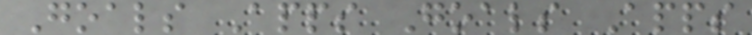Goals Apps Goals Apps
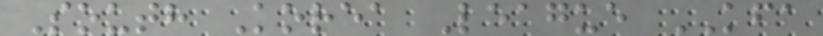South Korea League KFA
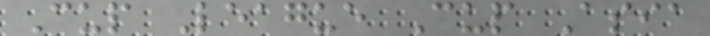Cup League Cup Asia
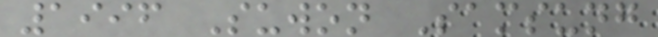1996 Suwon Samsung
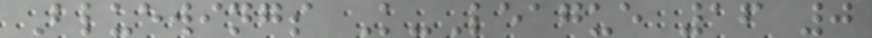Bluewings K-League 16 0
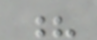?
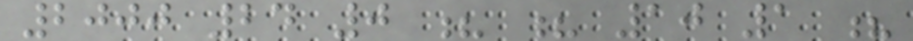2000 24 0 ? ? 10 1 ?
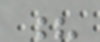?
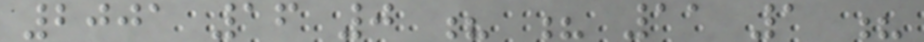2001 16 0 ? ? 11 1 ?
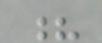?
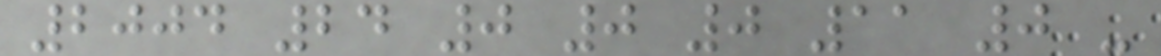2004 24 0 0 0 11 0 -
